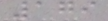179
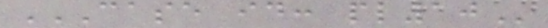CASE ID: PL10
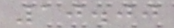10.00
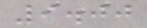9.00
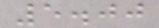5.00
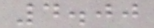4.00
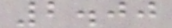2.00
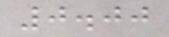0.00
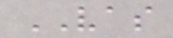VAS
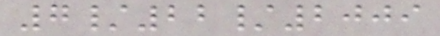7/22/2009
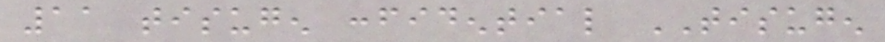11 tisugen confidential TISUGEN
